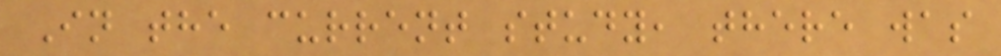In the current study, there was
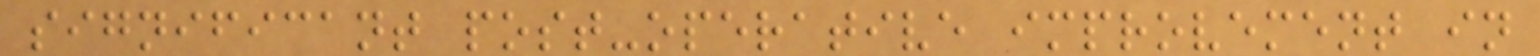significant post-operative improvement in
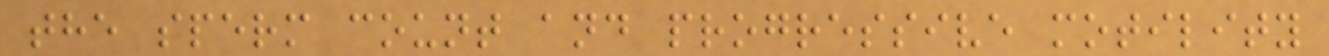the sperm count and progressive motility
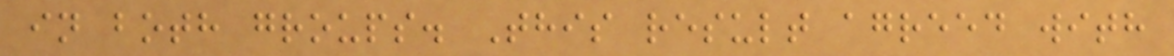in both groups. This result agreed with
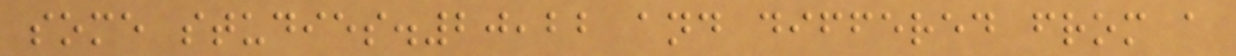some studies.20,22 and differed from a
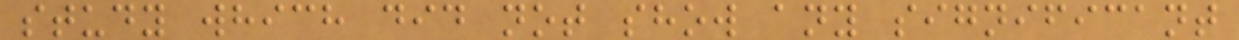study which did not show any significant
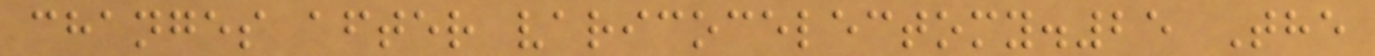changes after varicocelectomy.25 The
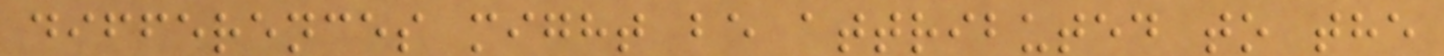differences might be attributed to the
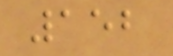152
